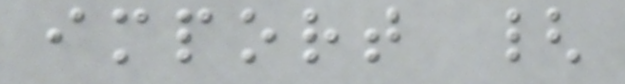import {
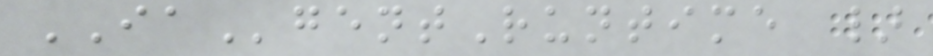IAgentRuntime }
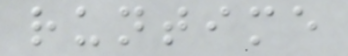runtime
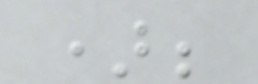);
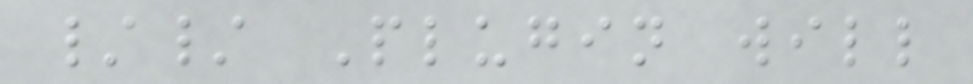// Plugin will
